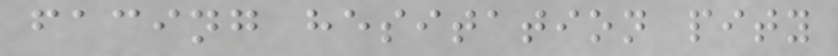facing hesitation pity
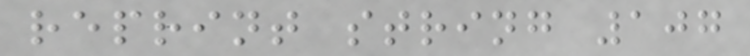reprint string 107
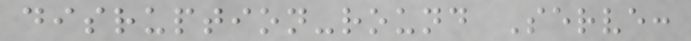disruption-round Serve:
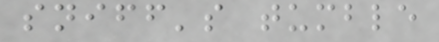sniff's tumble
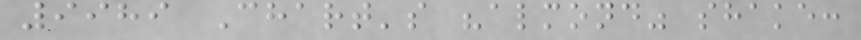9989 Chart's "almond" shake:
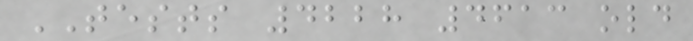TESTS 4228 4613 old
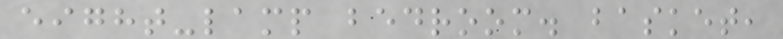eight-lamp bedroom. basket,
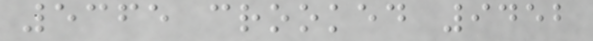5365 crooked 9452
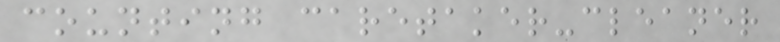counting caretaker-cleaner
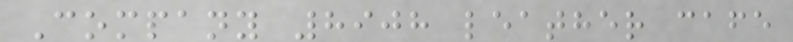Company 8908 leather cafe
